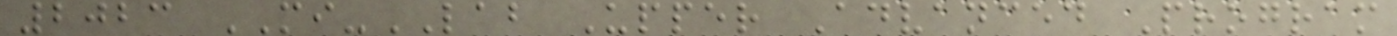2023 MI-LAB Upper Advanced Program
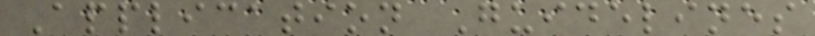Application Guidelines
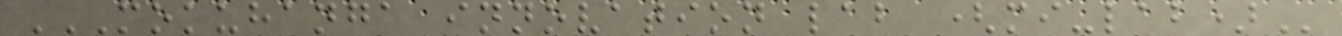MOKUHANGA INNOVATION LAB (MI-LAB)
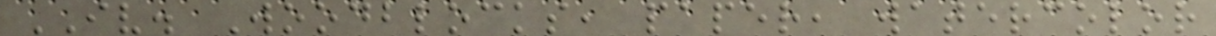IV. Woodblocks, paper, watercolor
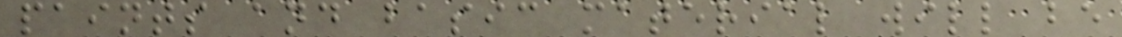paints and basic material will be
